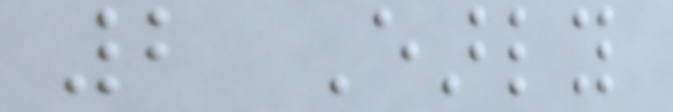2 Early
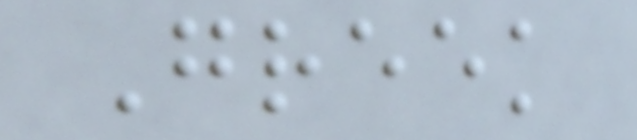Greek
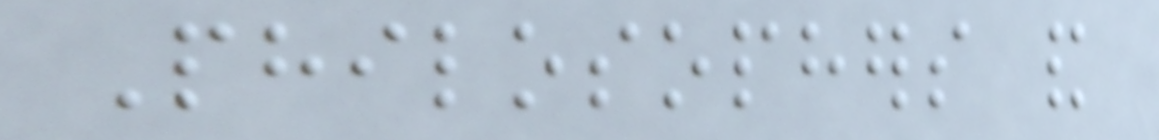Philosophers and
